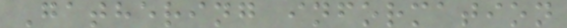Gathering information
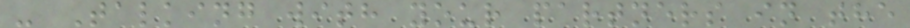- Talking with your partners in the
